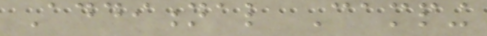Additional Camping
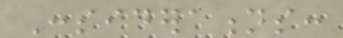Considerations:
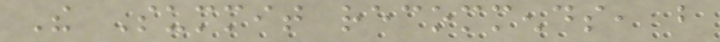The Summit recommends, but
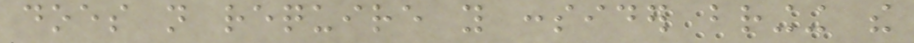does not require you consider bringing the
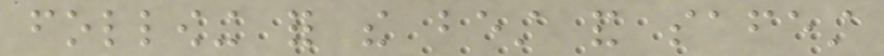following for the best and safest
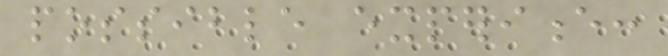possible experience:
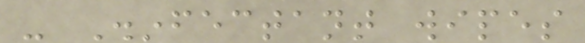- Disinfectant wipes
